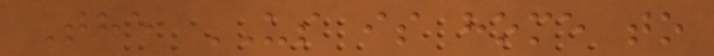The US is home to
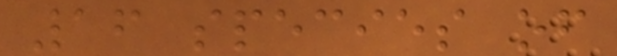16 species of
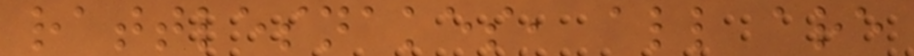rattlesnakes, all are
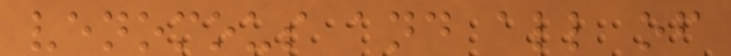venomous and all of
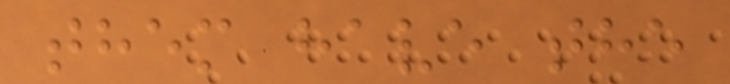them have the
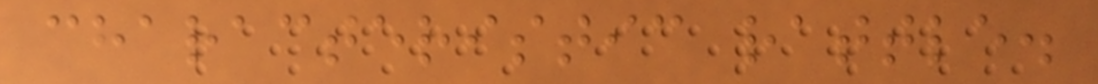characteristic rattle.
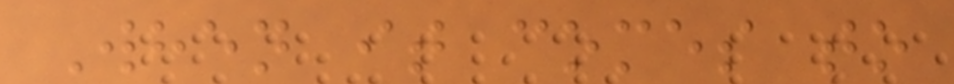When it comes to
